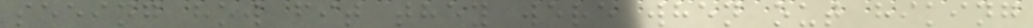seeing how fit they were when out hiking
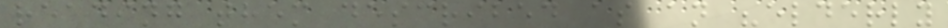reading them described as an "elderly
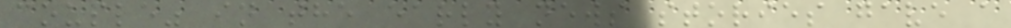couple" in the early news stories gave a
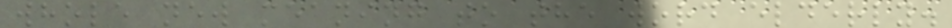whole new meaning to the word elderly.
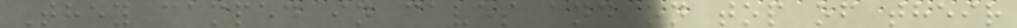They camped in caves and on top of their
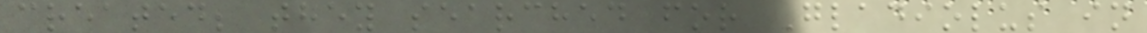created; they searched for Gladiolus in
